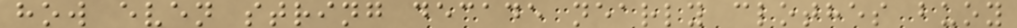how even string decade nearly clothes buoy
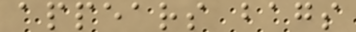appears bags
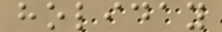holiday
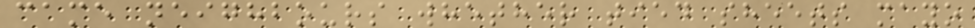came neighbours whether tied sheets mayo
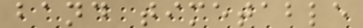band timetable
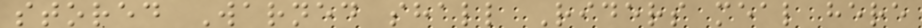stored Warned shall Riders meal here
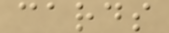cards
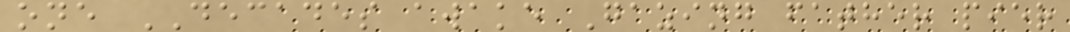one DECADES awake Gazing father pier
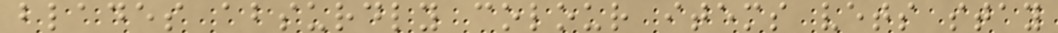blades absurdly colour items vets stay
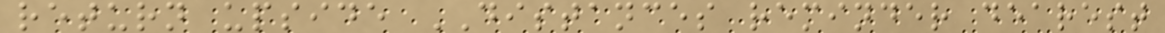return upside DISTANCES reminder dearest
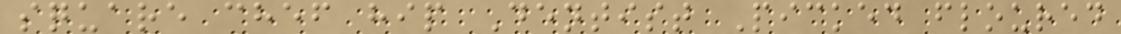square chef hip Dentist Picked floured
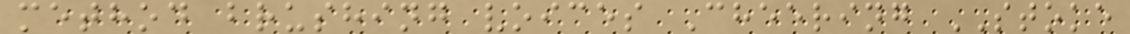method brushing voices Cheering STOKE
